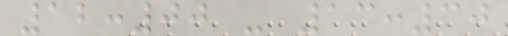12:00 - 13:30
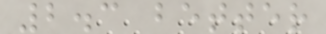2.3 better
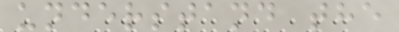understand the
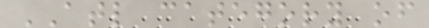ATL category of
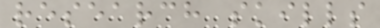research skills
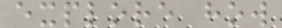explore how
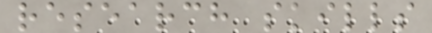research skills
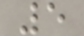5
